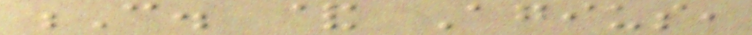C. & Agius,
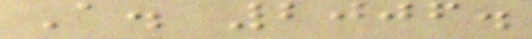A. 2006.
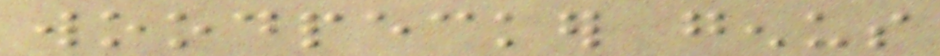woodpecker genus
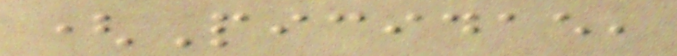(Picidae,
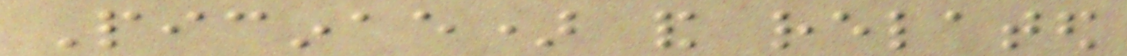Picinae) and related
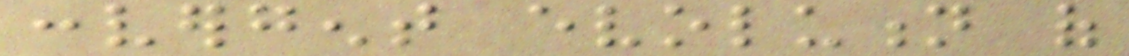convergent evolution of
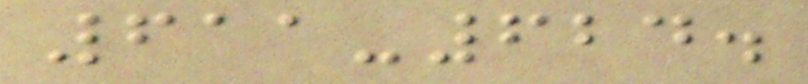611-624.
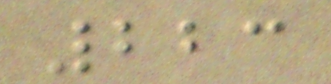223
